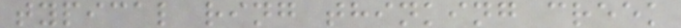typical ring thinking creek
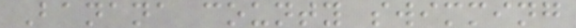Banana county swimming
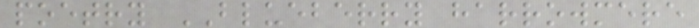poetry BLUEBERRY harrowmere
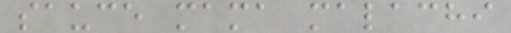sauce mama malachi
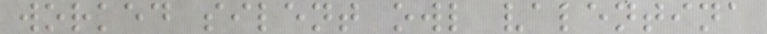worked silent owl valentina
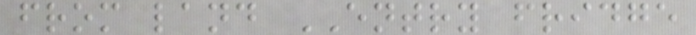from land ENTRY fridge
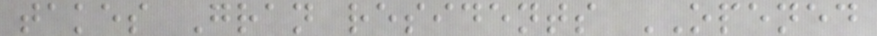takes Gran residents OPENED
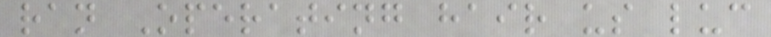ran Operating hair us luc
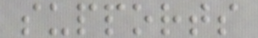supports
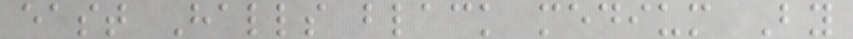east Halls black medium By
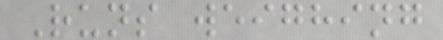Runs weighing
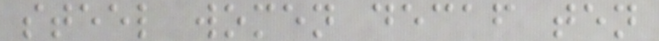steel women decaf ten
